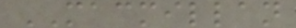MACMILLAN
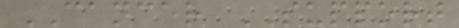CANCER SUPPORT
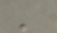'
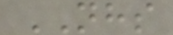NHS
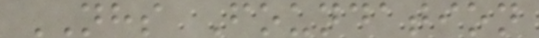NHS Foundation
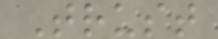Trust
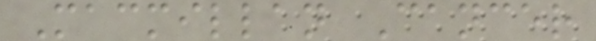Macmillan Cancer
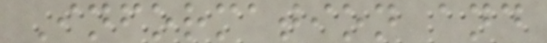Information and
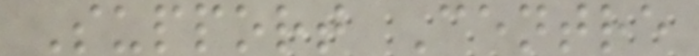Support Centre
